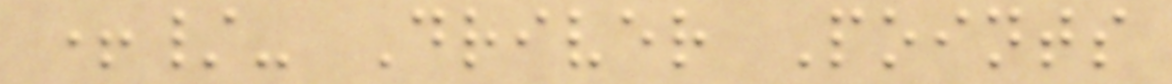+/- Driver Points
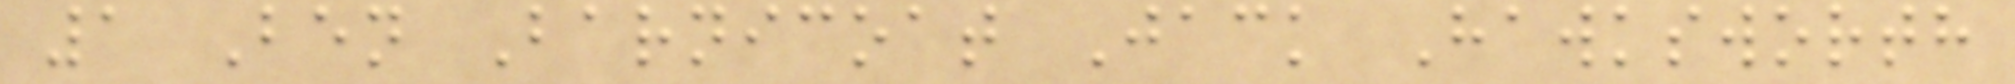1 Ben Barnicoat Jack Hawksworth
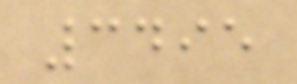3495
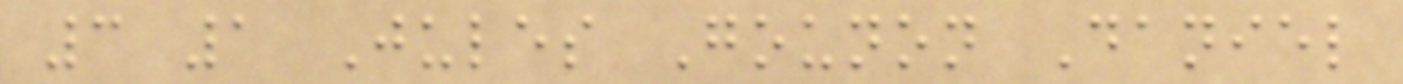3 1 Jules Gounon Daniel
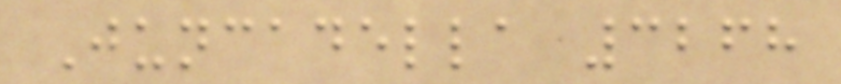Juncadella 3268
